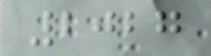2027
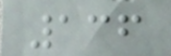136
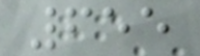655
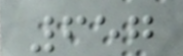657
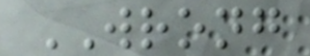WRONG
